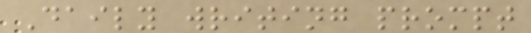Daily writing prompt
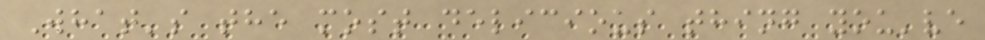What's the most delicious thing you've
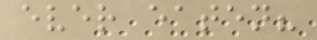ever eaten?
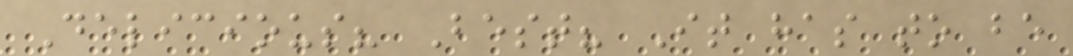Delicious? Best? It has to be
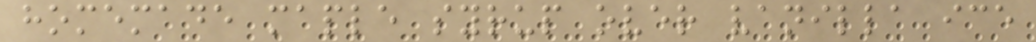homemade maple syrup over vanilla ice
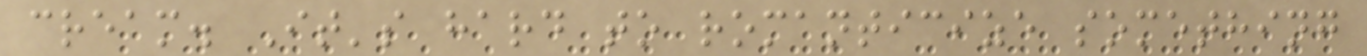cream. It's hard to romanticize something
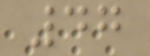47
